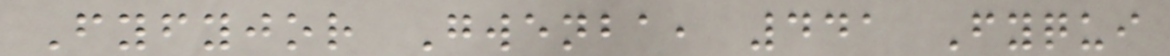Fyfyjor Gwenba, 441 Fyqui
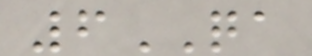6QA
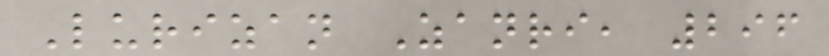Lurizan Zanri, 296
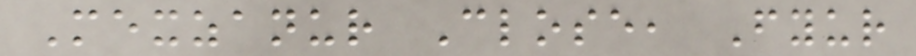Mexzanur Close, Fyur
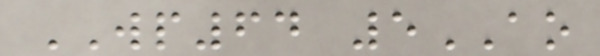WP64 5AO
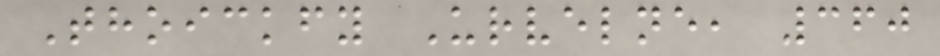Thoickfy Urvelne, 360
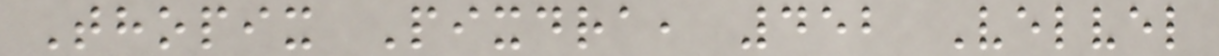Thopix Pixdra, 452 Velvel
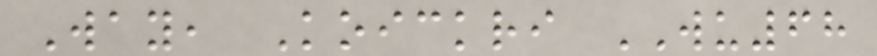Way, Koickri WU68
